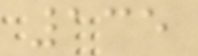135
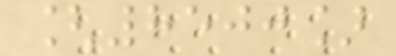[8500]
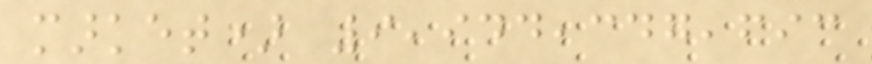market) 9,944,347,693
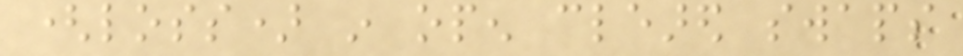(loss) in open cleared swaps
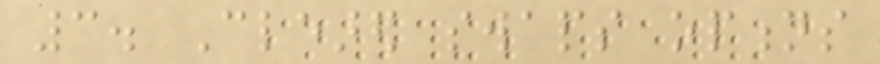3. Cleared swaps options
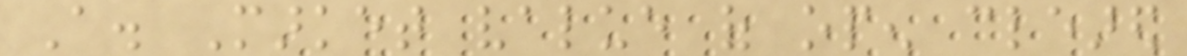A. Market value of open cleared
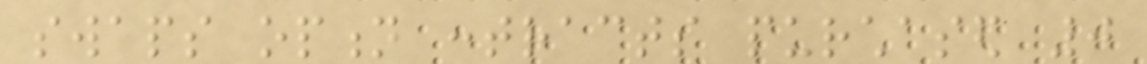swaps option contracts purchased 0
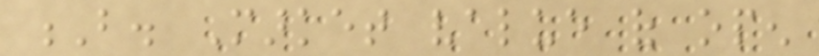B. Market value of open
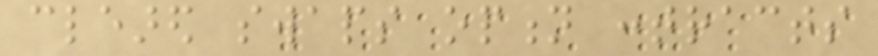cleared swaps option contracts
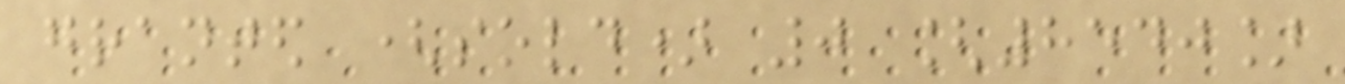granted (sold) 0 [8540]
